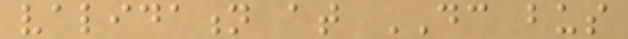validation at DC bus
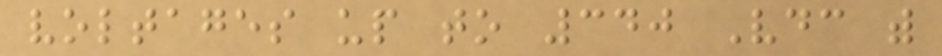voltages up to 340 Vdc with
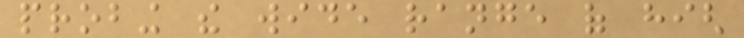probing the wide range of high
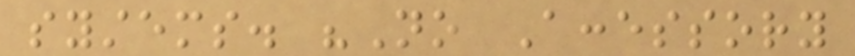systems. "No Accessory
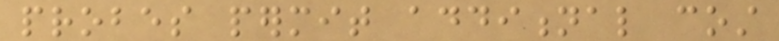probes permit additional cost
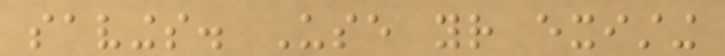savings. Use your existing
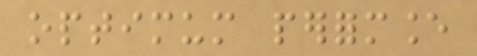optimum performance
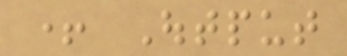+ Output
